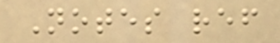Notes ref
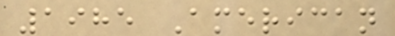1985 American
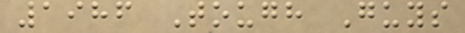1986 Tough Guys
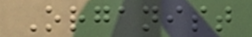Organist
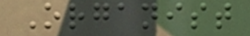Organist
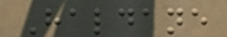Haldane
